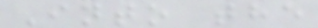Into the
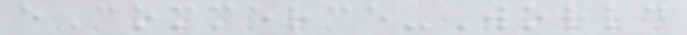eCommerce-World
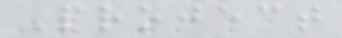Project
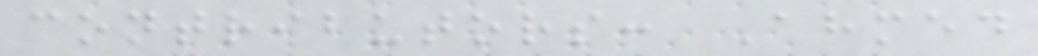contributors: Ahmed
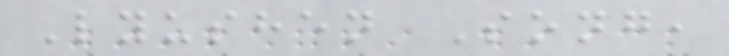Lyushen Song,
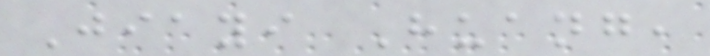Jiayi Huang,
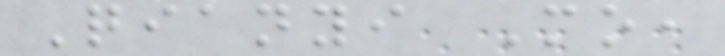Qianyi Mo,
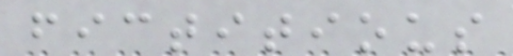fictitious
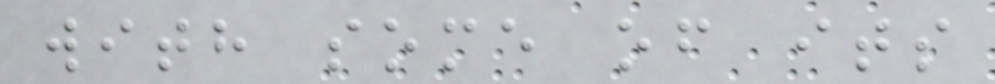with some of its
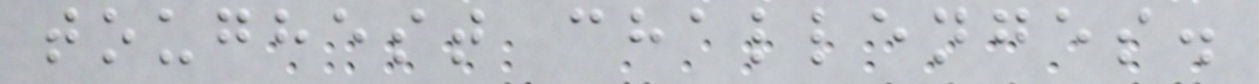toughest challenges.
